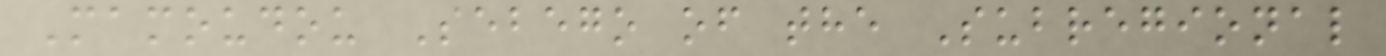Mamoudou Sebego of the Subregional
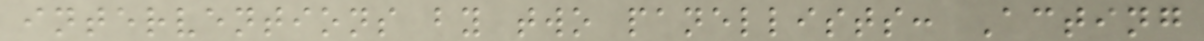interventions by two panellists: Acting
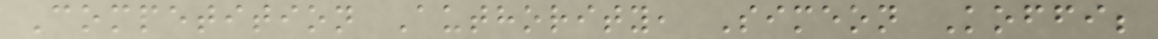Competition Authority, Simeon Koffi;
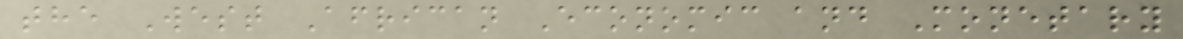the West African Economic and Monetary
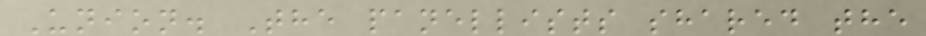Union. The panellists shared the
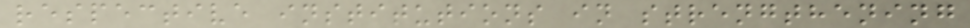respective institutions in strengthening
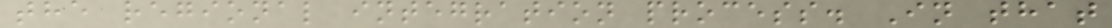the regional integration process. In that
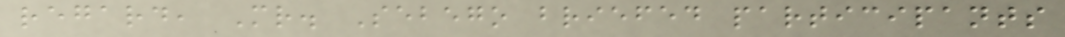regard, Mr. Sebego briefed participants
